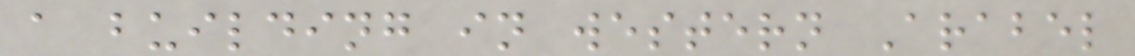a building in western Arabel
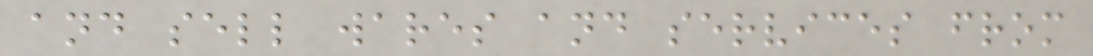and sell wares and services from
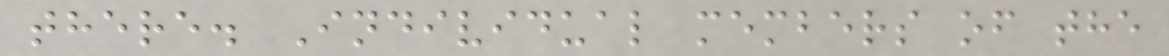there. Individual members of the
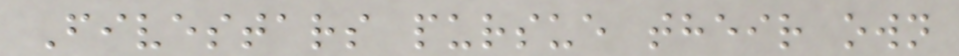Fivestars pursue their own
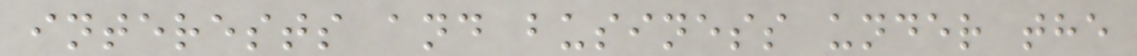interests and business under the
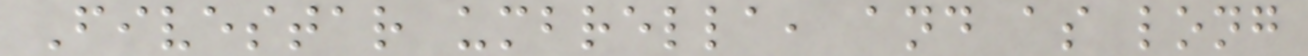Fivestar umbrella, and as long
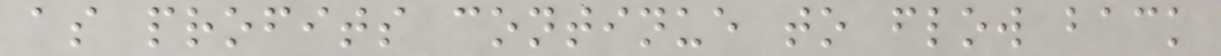as profits continue to flow back
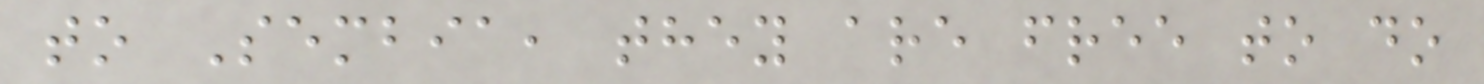to Sembia, they are free to do
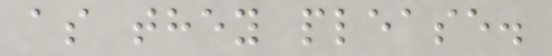as they please.
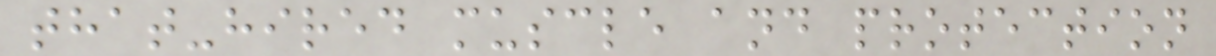that-hired muscle and protection
